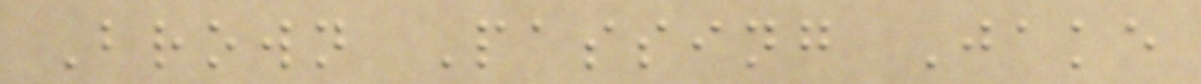Brown Passing Jake
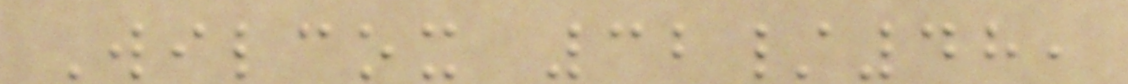Wilcox 32/48,
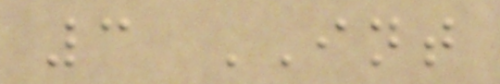3 INT
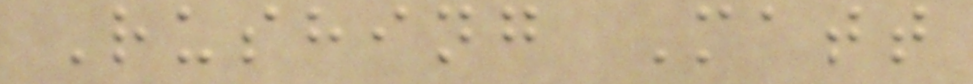Rushing Matt
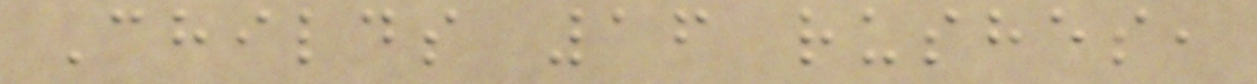Childs 16 rushes,
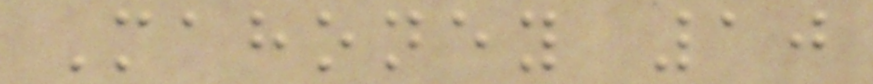Mahoney 10
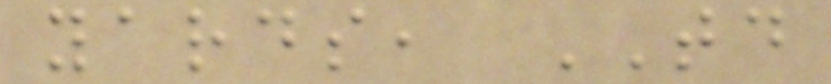yards, TD
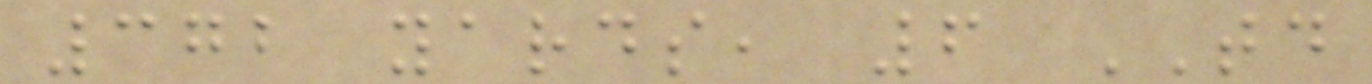372 yards, 6 TD
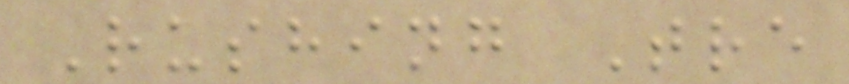Rushing Tre
